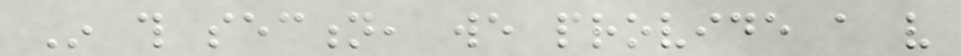In this section, we provide a very
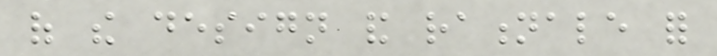of the design and rationale for
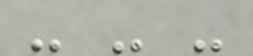- - -
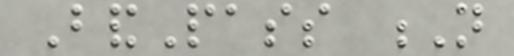BandPass N
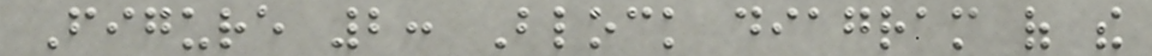Figure 2: Block diagram of the
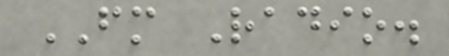FM Radio.
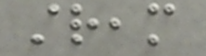stream
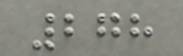278
